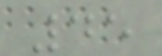45
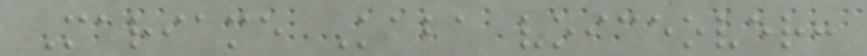Mariame Kaba voiceover:
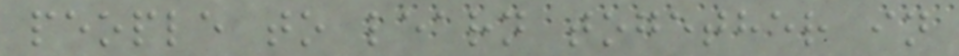people to learn together in
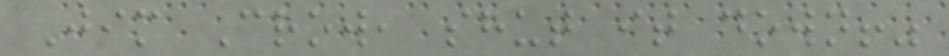Jim Crow, shut it down!"
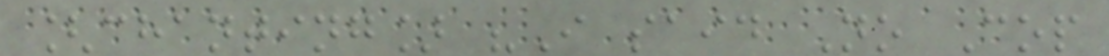[chanting] "I said No Cop
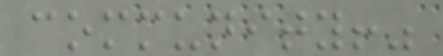community!"
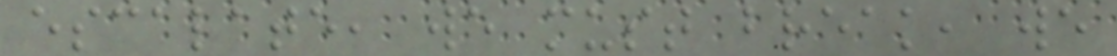escalate, we must break, we
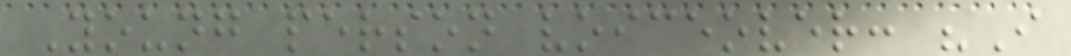Young person voiceover: "I
